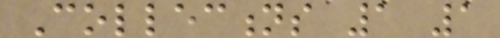Collections 1 1
